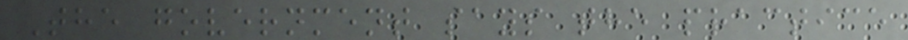The government says the practice
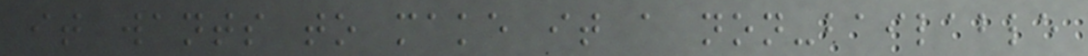it wants to make it a non-bailable
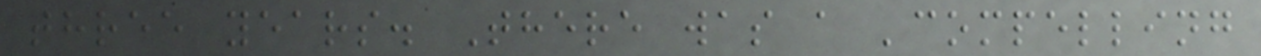three years. There was a 'compelling
